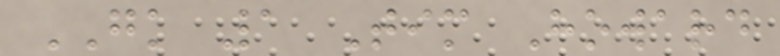GK 1 Tim Howard
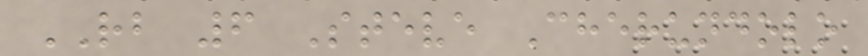RB 6 Steve Cherundolo
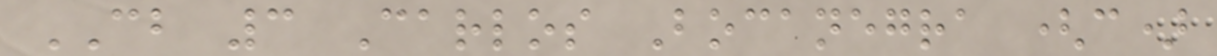CB 3 Carlos Bocanegra (c)
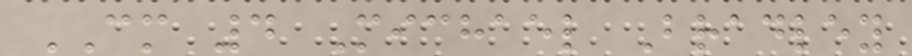CM 4 Michael Bradley
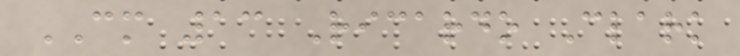CM 13 Ricardo Clark
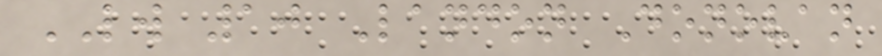LW 10 Landon Donovan
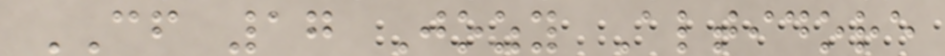CF 17 Jozy Altidore
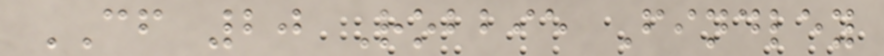CF 20 Robbie Findley
